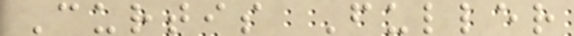Curtis Fuller
